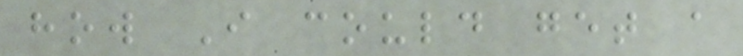how I could get a
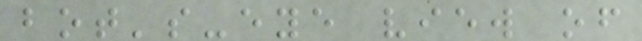bot's-eye view of
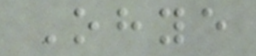Ohye
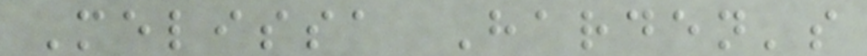Melissa Harden's
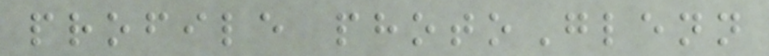profile photoGlenn
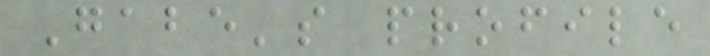Gabe's profile
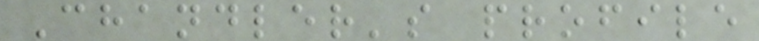Chandler's profile
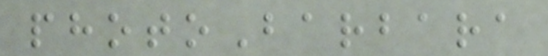photoBarbara
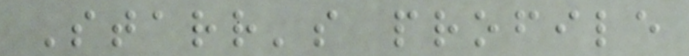Starr's profile
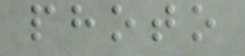photo
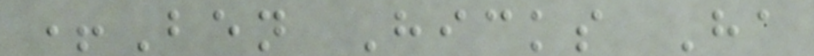+Ben Hicks Ha
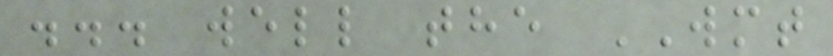... well the WMT
